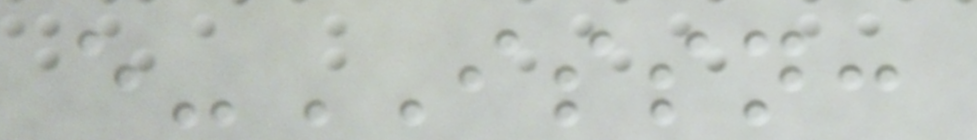e-ISSN:
